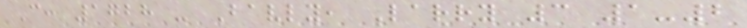C: 1728 - Bavly, Larry 3 1-2
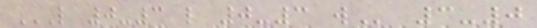L 0-3 L 0-3 W 3-0
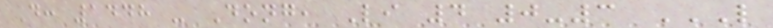D: 1448 - Dong, Li 4 0-3 L
